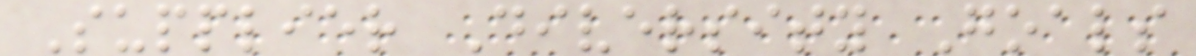Supplier Diversity Goals
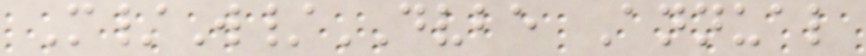M/W/DVBE Annual
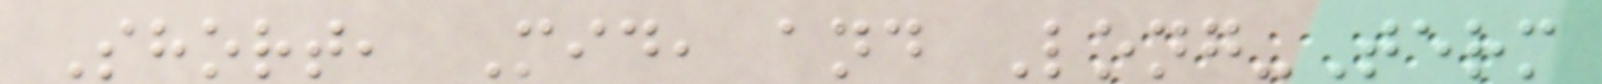Short, Mid, and Long-Term
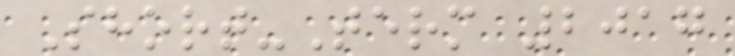Short-Term 2017
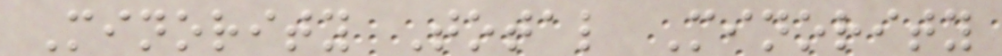Minority Total Minority
